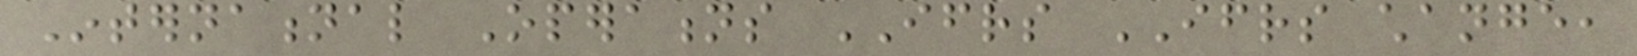International Operations IFRS IFRS change,
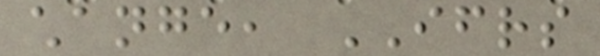change, IFRS
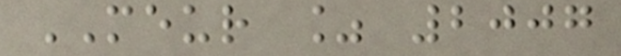MEUR % 2007
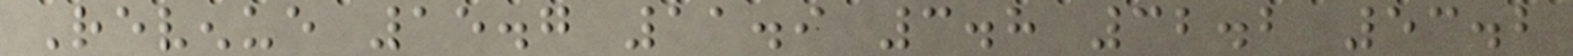Revenue 15.7 11.9 3.8 32.2 53.2
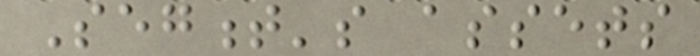Segment's assets
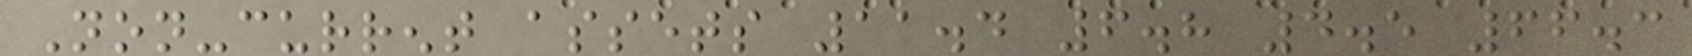Non-current assets 11.4 6.8 4.5 66.3
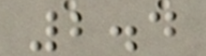2.4
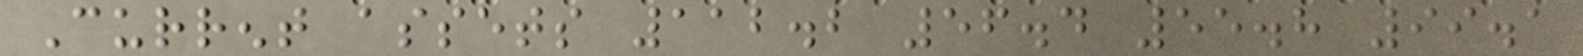Current assets 112.2 56.4 55.8 99.1
